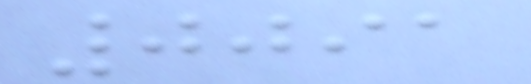0091
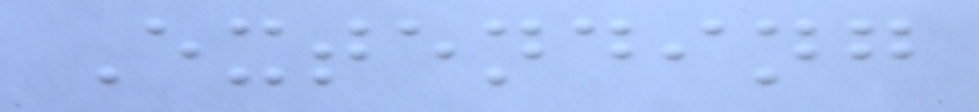Extending
